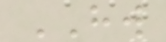HW
